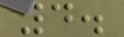4.
